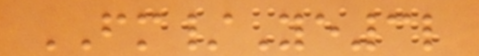FM/Ye3l
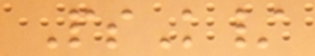PsK/
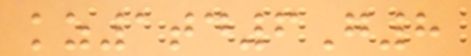kz1td6G8
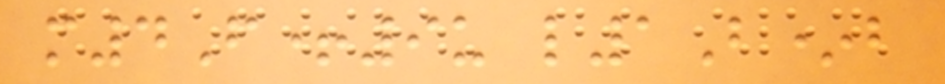m4F+9u l1B*b
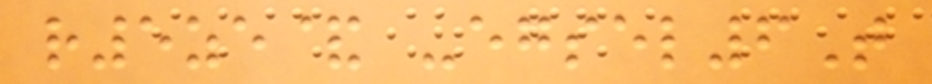r5ze& -egsel6T
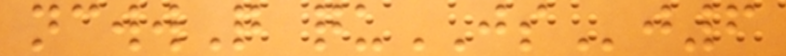ncwwQ quJSj6
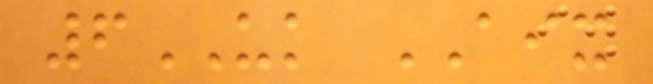6UK AIX
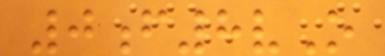0f8vO
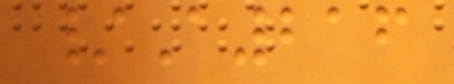/A216
